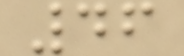46
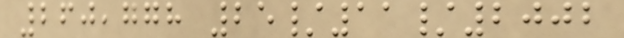260,778 25/11/2002
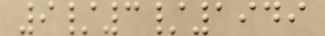9/3/1949
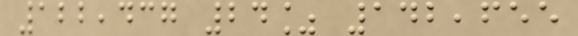122,437 24% 142,655
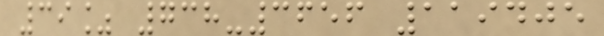39% 738-3656 119405
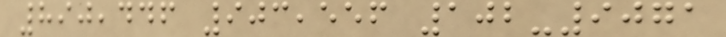890,446 903,556 102-9071
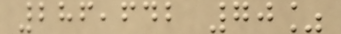286,642 70%
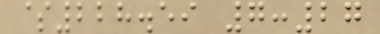$228.59 7:27
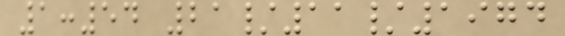1:54 21/11/1974
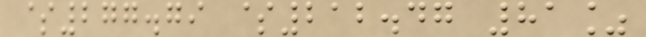$277.79 $212.47 81%
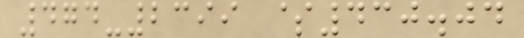474-2399 $430.04
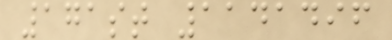171st 1141496
